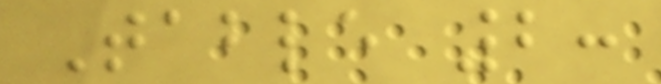Table 2:
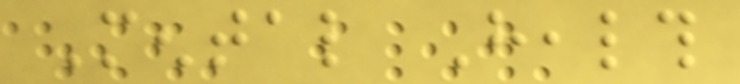Mental Health
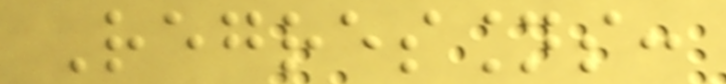Regressions:
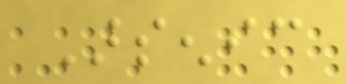Arsenic
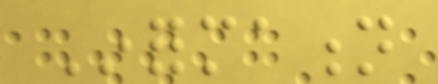Information
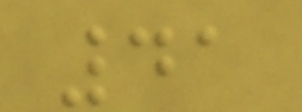41
